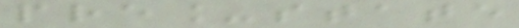pre_state
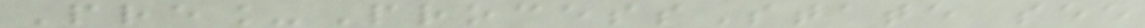Pre_ProcessState see
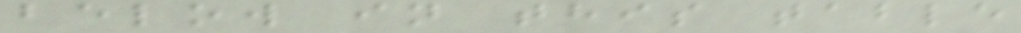below in this table
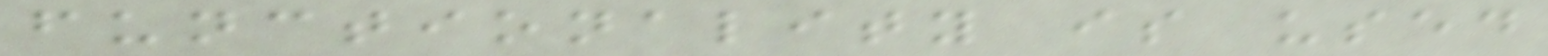functionality is used
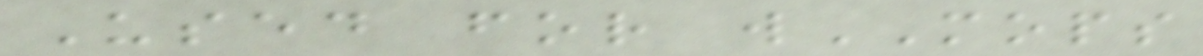Used for wMOPS
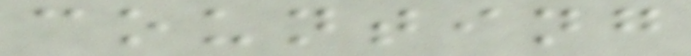counting
